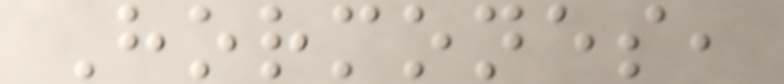Hormones,
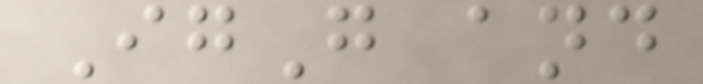IgG and
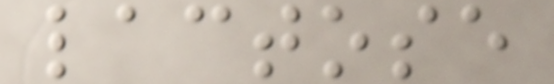lactose
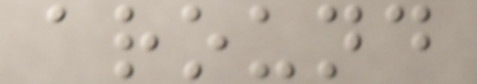around
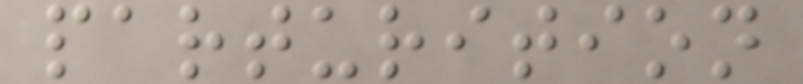parturition
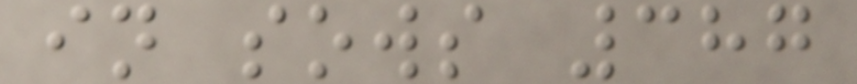in sows 387
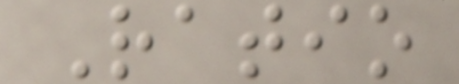Ratio
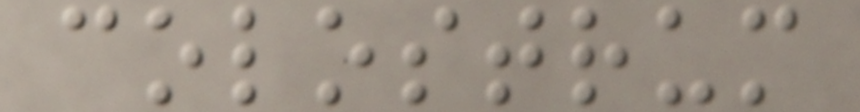colostrum
